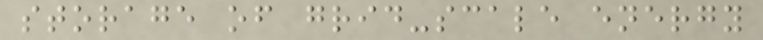storage of grid-scale energy
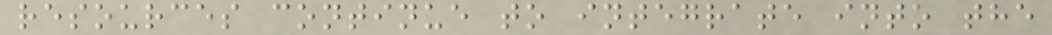resources continue to integrate into the
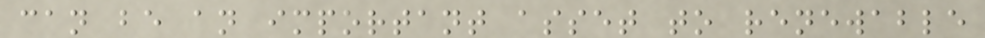can be an important asset to renewable
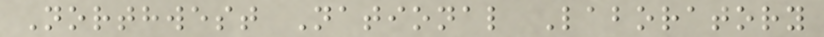Northwest National Laboratory
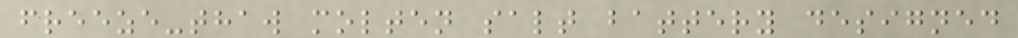freeze-thaw molten salt battery designed
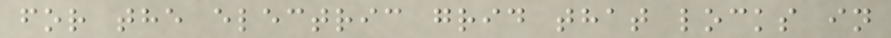for the electric grid that locks in
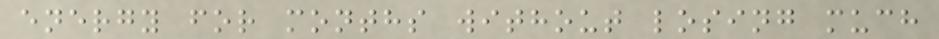energy for months without losing much
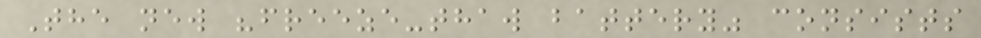The new "freeze-thaw battery" consists
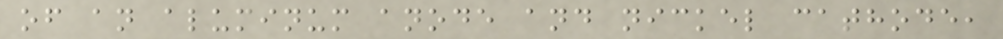of an aluminum anode and nickel cathode,
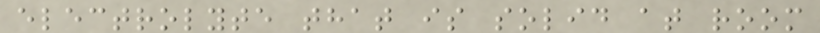electrolyte that is solid at room
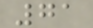71
